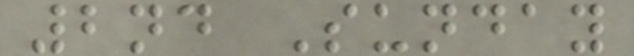2nd Sunday
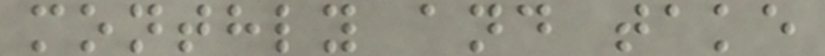monthly and take
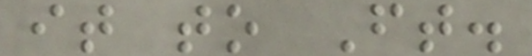it to Ft.
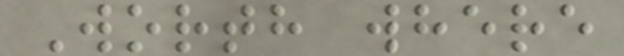Worth where
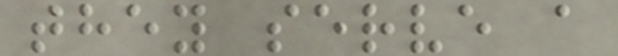they serve a
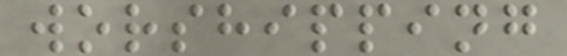worshipping
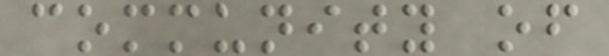community of
